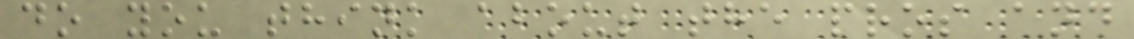do you think about the pros and
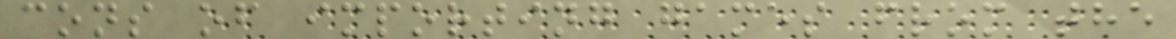cons of importing games from the
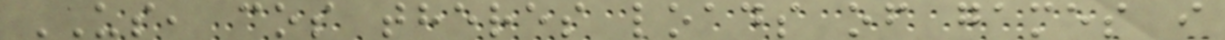US, cos theres loads of games i
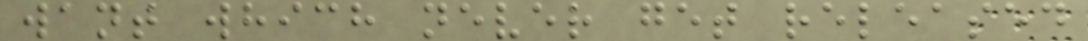want which never get released
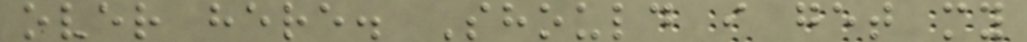over here. Should i get my
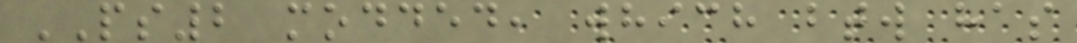PS2 modded, which btw has
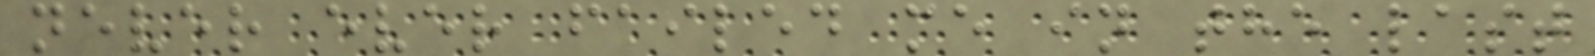never ever failed me in the last
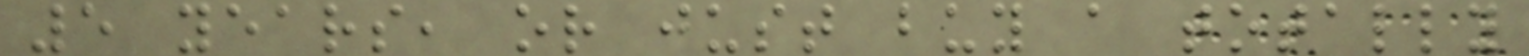5 years, or just buy a totally
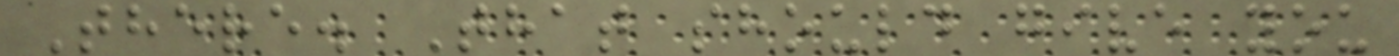There. That should give you
